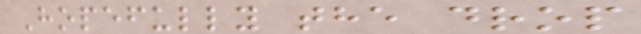Hopefully the drop
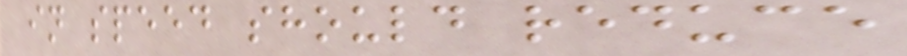in speed should reduce
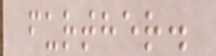further.
